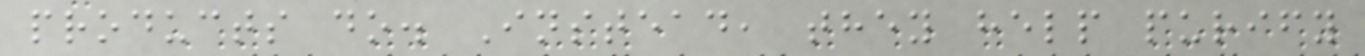products do. Instead, they help purify
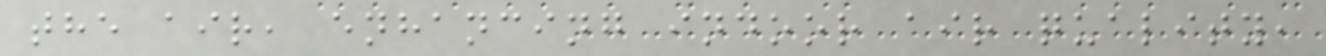the air, enhancing indoor air quality,
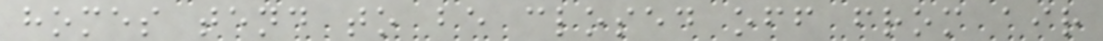homes tend to be closed off from air
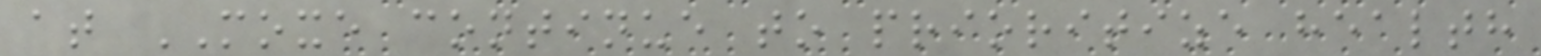at MOXE continue to prioritize health
